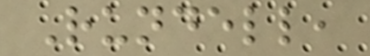Rundell,
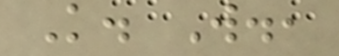K. W.,
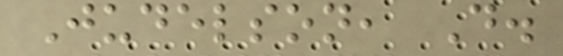Judelson, D.
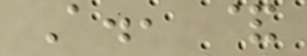A., &
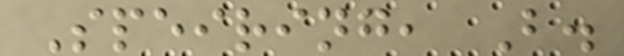Speiring, B.
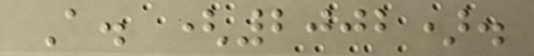A. (2002).
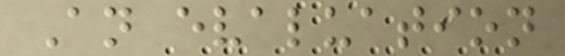An evaluation
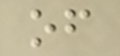of
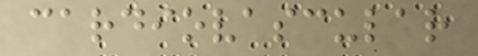cardiovascular
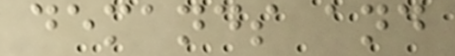demands and
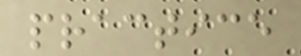practice
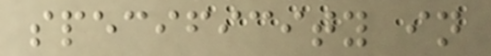specificity in
